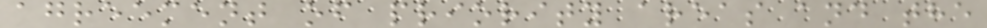agreement of priority areas and the
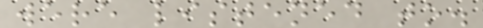were listened to.
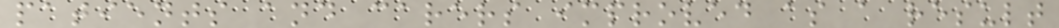patients and carers improved as a result
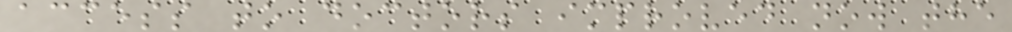access to doctors improved now the
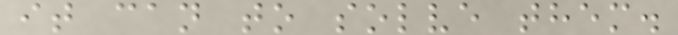it can to solve them.
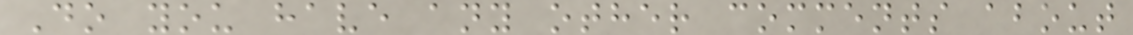Do you have any other comments about
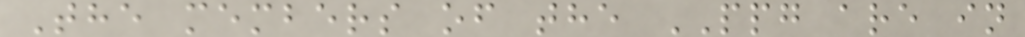The members of the PPG are in
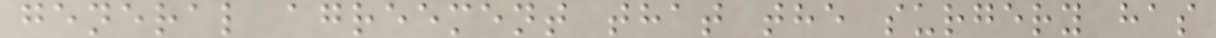general agreement that the surgery has
